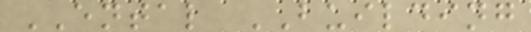ENTAL BUILDING
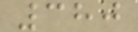380
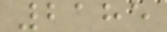2185
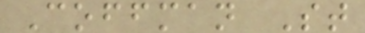Coffman St
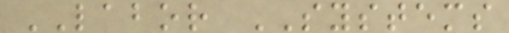LABOR SYSTEMS
